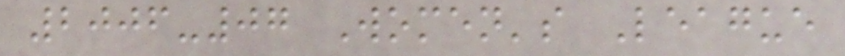2006-07 Women's League
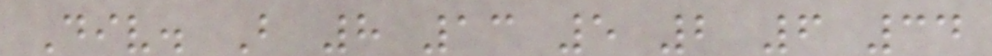Div. B 8 13 5 2 6 34
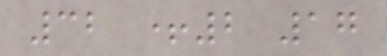32 +2 17
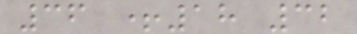36 +18 32
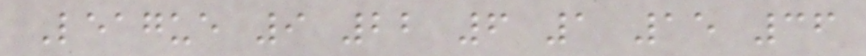League 9 22 6 1 15 36
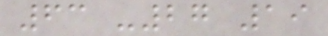63 -27 19
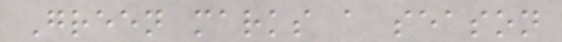Green marks a season
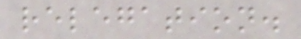relegation.
